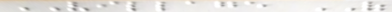VILLAGE OF
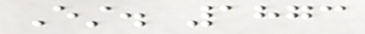Est. 1873
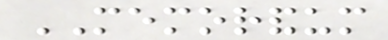MEMORANDUM
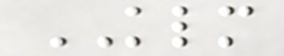KLM
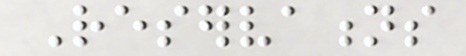Reservations
